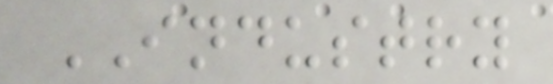INDUSTRY
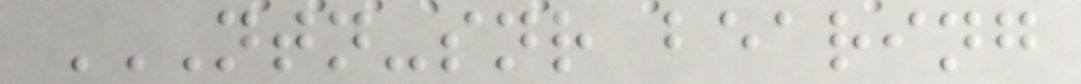NTN-SNR BEARING
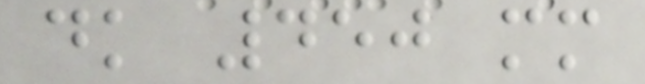dk 450 mm
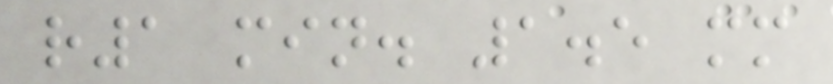r1 min. 1.5 mm
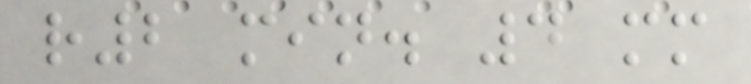r2 min. 4 mm
